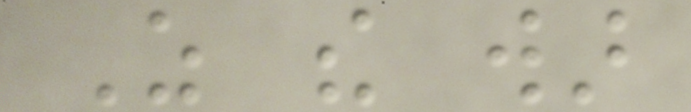As the war
